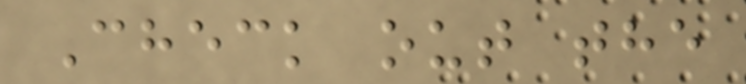Check out the
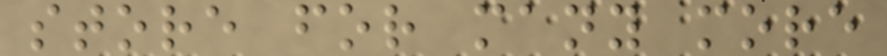store for many more
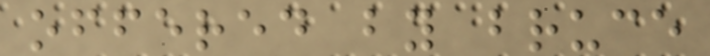offered by bruce
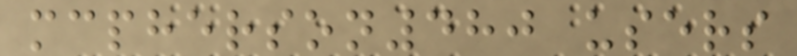mcpherson480 users
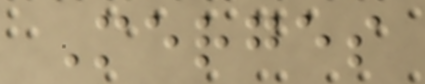Merges
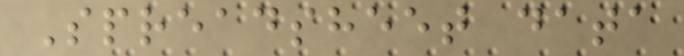Spreadsheet data
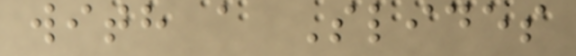with a Slides
